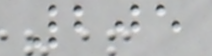205
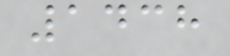1438
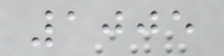1005
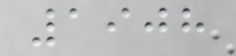1908
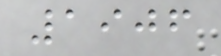1906
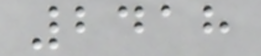2418
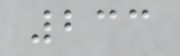233
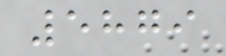5879
